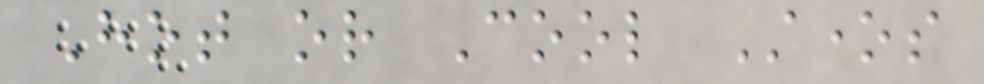Hot or Cool Stones
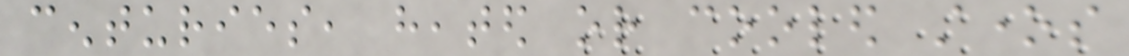centuries, heated or cooled stones
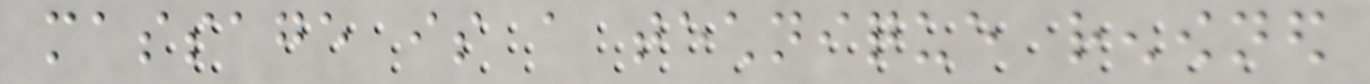massage is a technique renowned
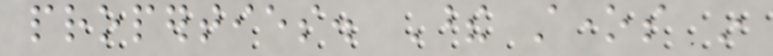properties. These stones in
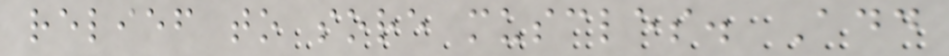relief to sore muscles. Add
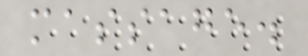massage.
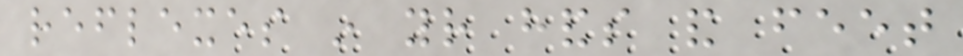reflexes in your hands and feet
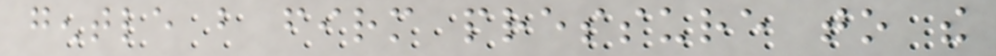gentle but firm pressure to the
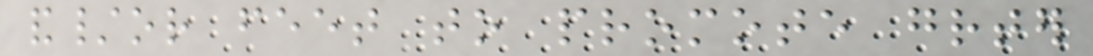and/or feet to promote greater
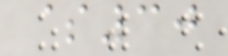$30
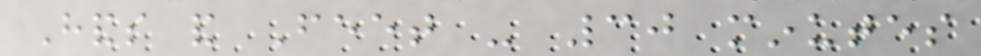Hands and Feet - 30 minutes
